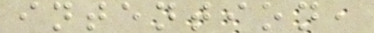intention,
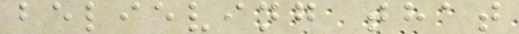believing that
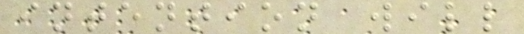intention will
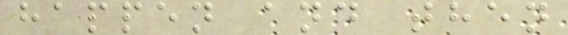happen and then
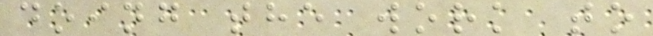doing the work to
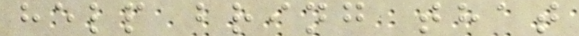help bring that
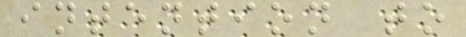intention to
